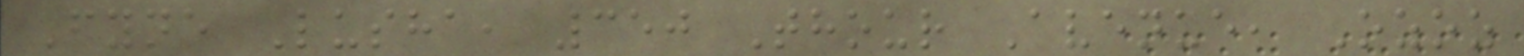Fyne Lusha, 350 Thour Avenue, Ozoz
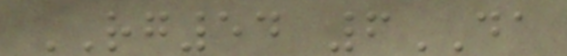RG54 6DA
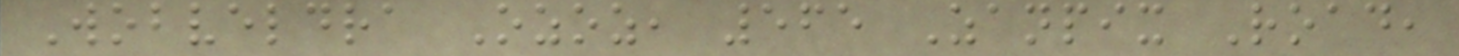Wobveldra Ozoz, 565 Zanpix Road,
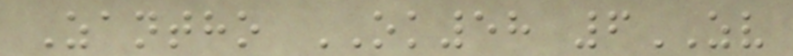Zantho OK58 6ZV
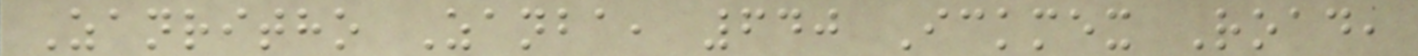Zanritho Zanba, 640 Ickmex Road,
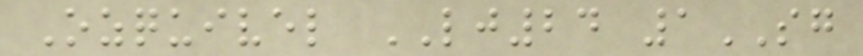Ozquivel LJ24 1SG
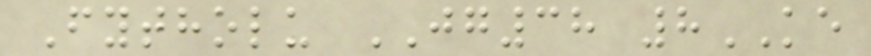Fytholu JG38 8KE
